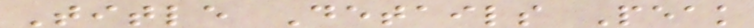Title Details Peak
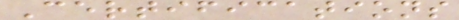Certifications
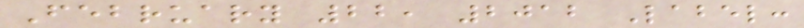February 22, 2012 Label:
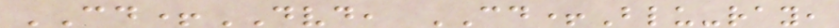CD+DVD, CD+Blu-ray,
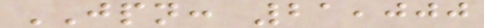JPN: 21,000
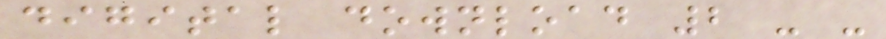digital download 2 - -
